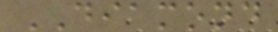DIAMOND
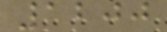1200
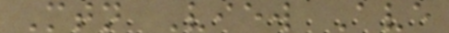Mtn View Ave
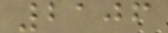2106
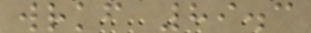wrkf 89.3
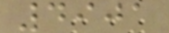4901
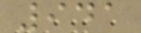941
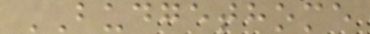BUDGETHOME
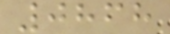0868
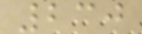230
